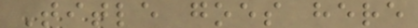Title goes here
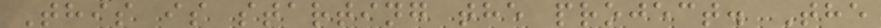This is starting the project. The
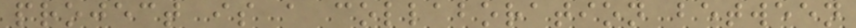project is a collaboration between
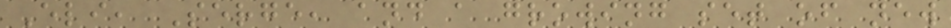Eli, Serge, and a growing set of new
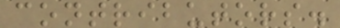contributors.
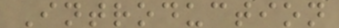Introduction
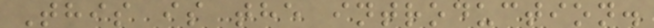This is the introduction.
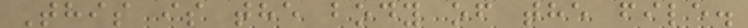This is the body of the file.
